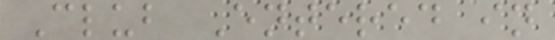Club Entered in
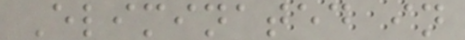Eliminated in
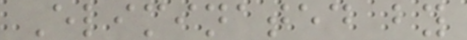Eliminated by
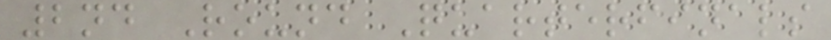2nd Round Quarterfinals
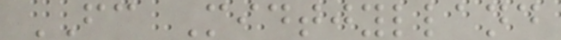FC Midtjylland
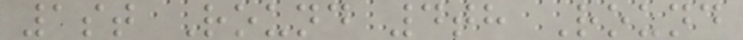1st Round 4th Round
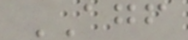AGF
